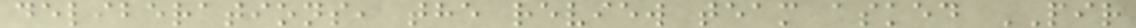deliberations, the review team asked PIR
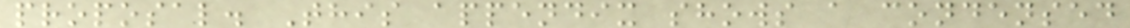proposal. This appendix shows a condensed
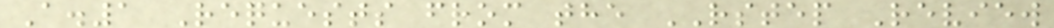A.1 Requests from the RSTEP Review
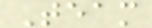Team
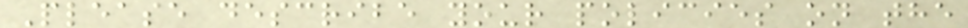Please describe your policies on the
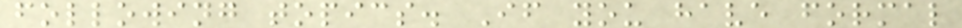following topics. If you have formal
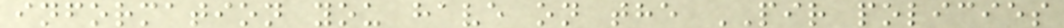information you have on the PIR policies
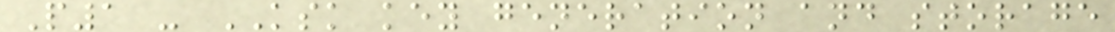P1 - KSK key generation and storage
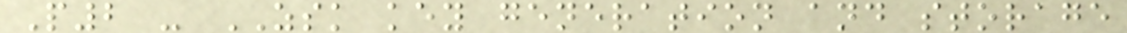P2 - ZSK key generation and storage
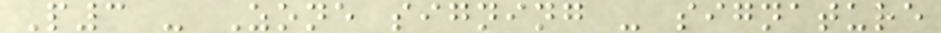P3 - Zone signing - signature
